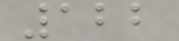122
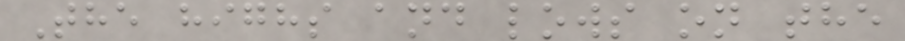The highs and lows on the
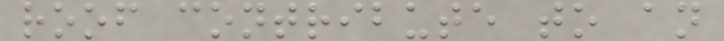roof contribute to an
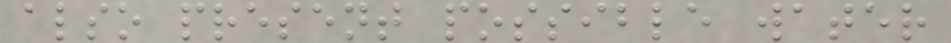also present possible water
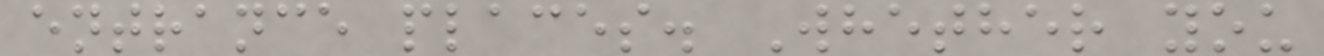entrance places. Whether you
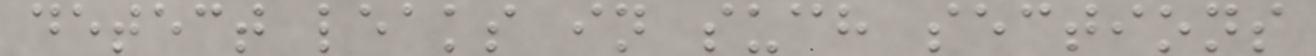detect leaks in such sections
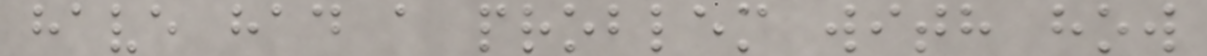have had a problem with how
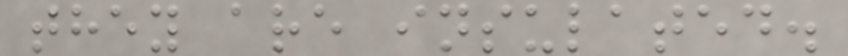they are insulated.
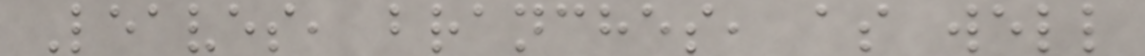Leaves, branches, as well
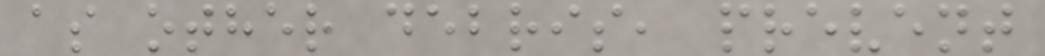as other debris, prevent
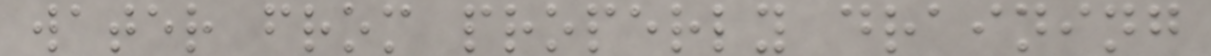water from properly draining
